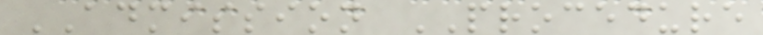ADMISSION PROCEDURE
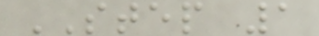STEP 1
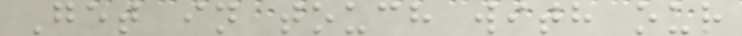Get in touch with our
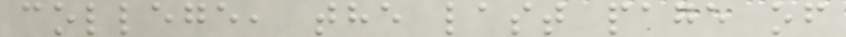college, the last page of
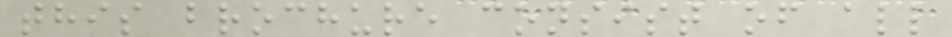this brochure consist of all
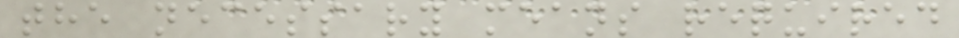the necessary means required
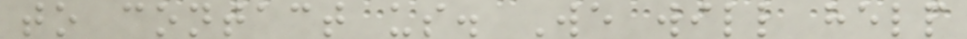to contact us. We will help
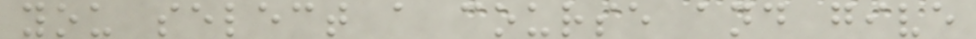you select a course and give
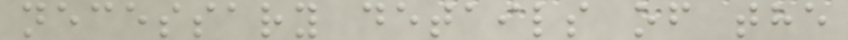necessary details of the
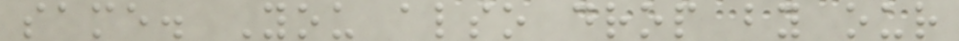same. You also drop by our
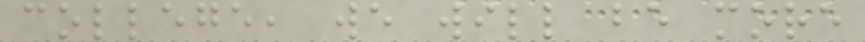college, we will be more
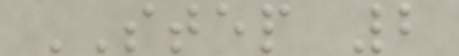STEP 2
